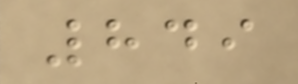849
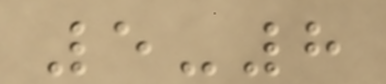5-8
